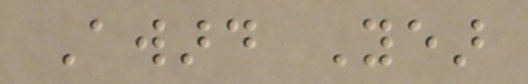Award Year
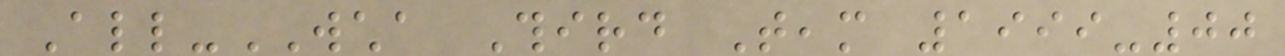All-WCHA Third Team 1999-00
